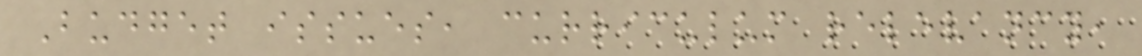Budget issues, curriculum relevancy,
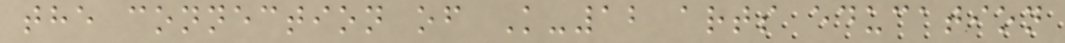the connection of K-12 arts education
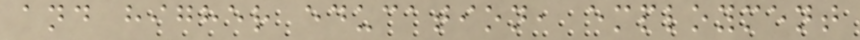and higher education, employment
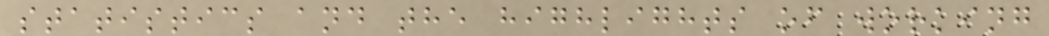statistics and the highlights of working
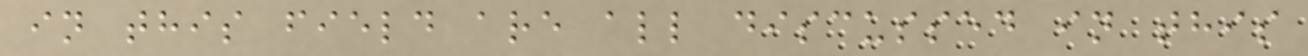in this field are all discussed in this
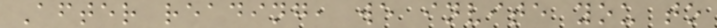After reading, we invite you to
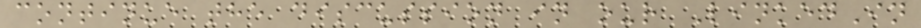continue the discussion in our LinkedIn
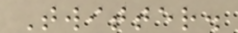Twitter.
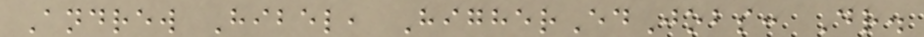Andrew Hibel, HigherEdJobs: Dr.
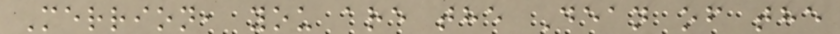Merrion, you are the Dean of the
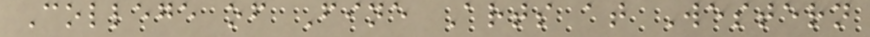College of Fine Arts at Western
